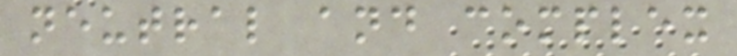neutral and complex
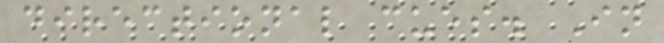directional cues. In
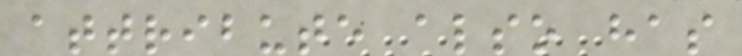attribute also has
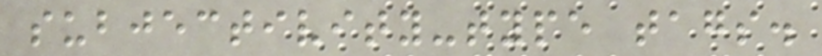subjectivity-type tags.
